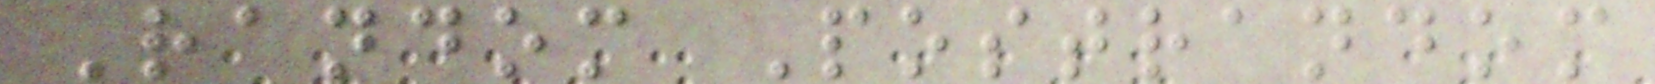Random Postrandom
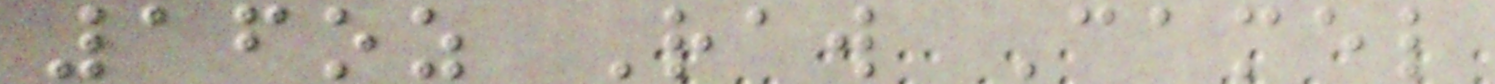16oz Raw Camel
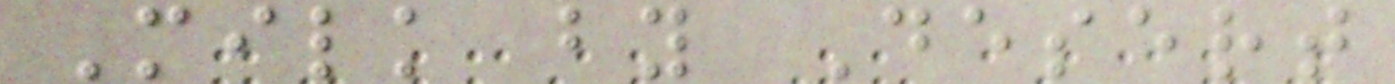Milk by Desert
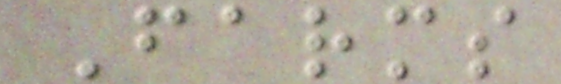Farms
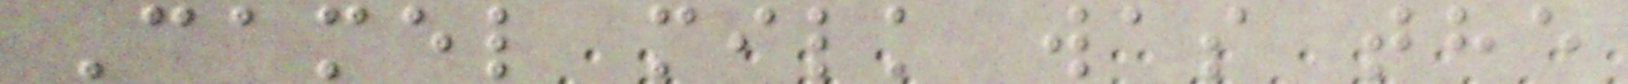Camel milk was the
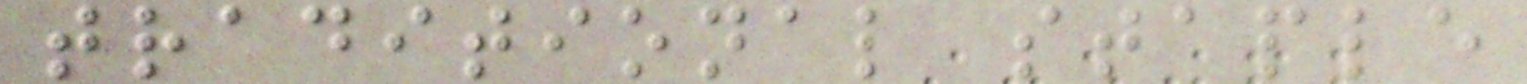traditional staple
